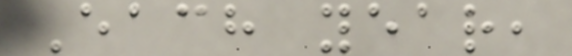Each year,
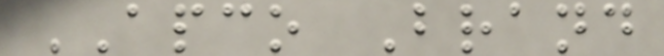APCO Brand
